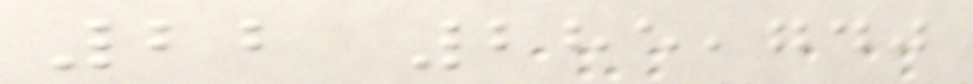22 285,740
